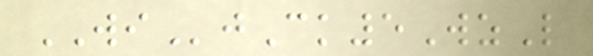WIjCk5WzL
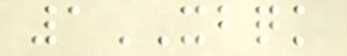1XBQK
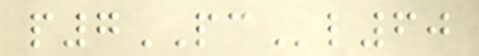p7PCl60
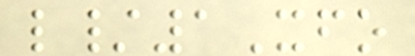l/1Xfo
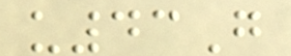u43G
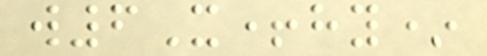w6X+hy*
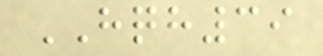HQH39
